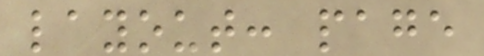layout: page
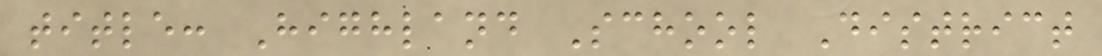title: Highland School District
